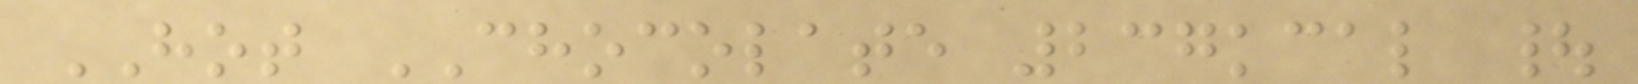HOT CHOCOLATE 237kcal |
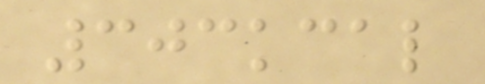303kcal
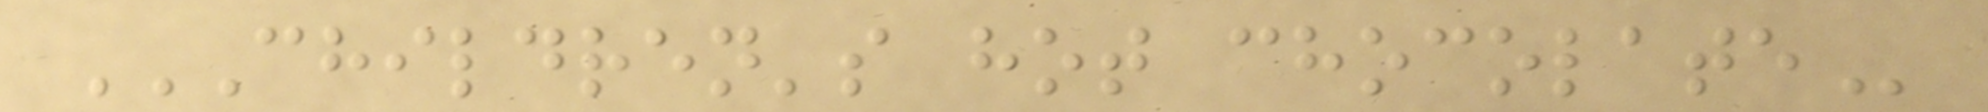CHILDREN'S HOT CHOCOLATE
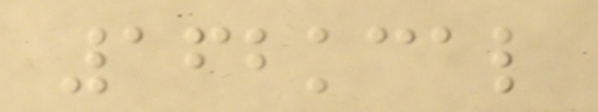162kcal
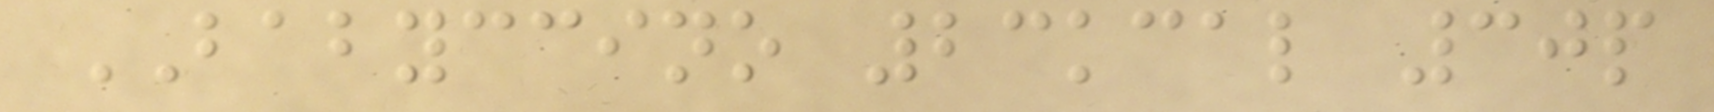BABYCCINO 23kcal 30p
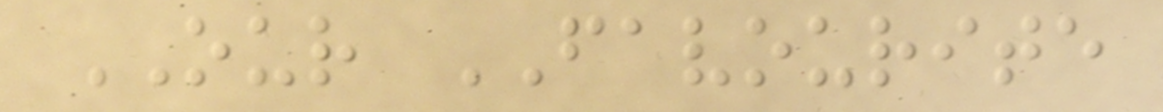OUR FAVOURITE
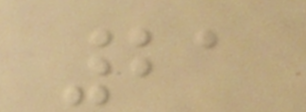21
